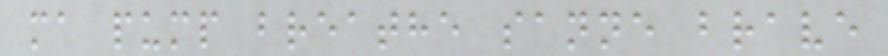ma pump breathe sanne brave
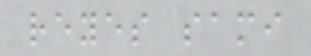reyes sami
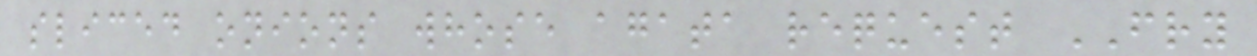sliced onions whose agata request FRY
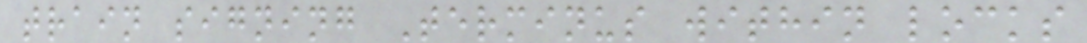train signing Terminus within locks
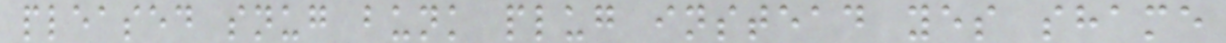pleased snug bunk plug instead yes shame
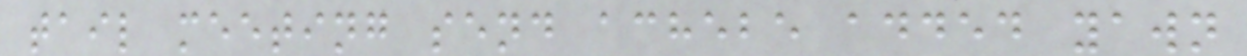tail meeting send achebe added yawn
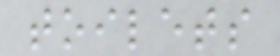toilets
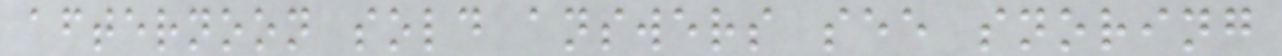afternoon sold answers see snoring
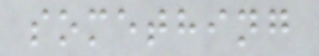something
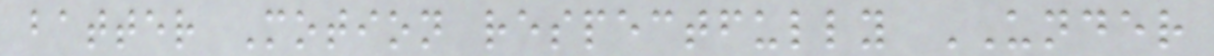batter Motion respectfully UNDER
